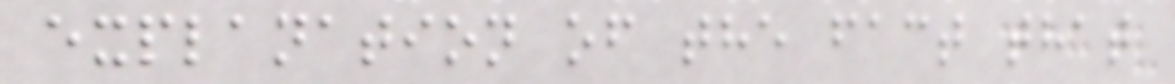explanation of the fact that
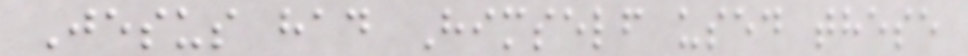Jesus had Himself used these
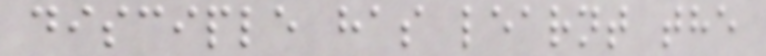disciple has learnt the
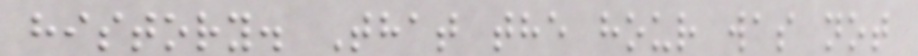history. That the hour was not
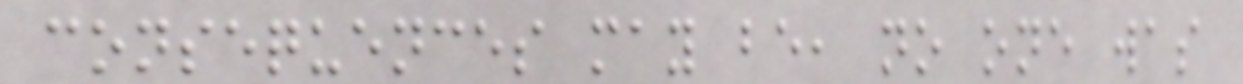consequences may be, no one was
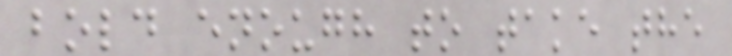bold enough to take the
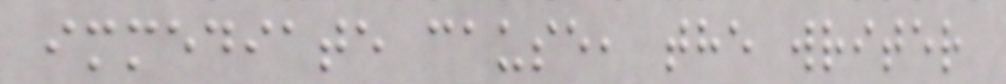immediate cause, the writer
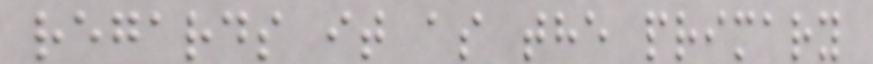regards it as the primary
